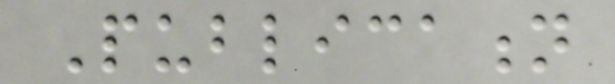Publication
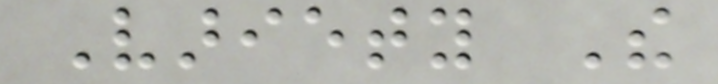Variety The
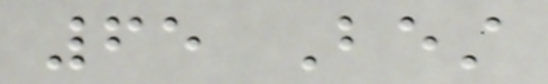65 Best
